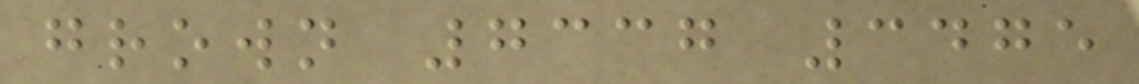grown 7337 3475
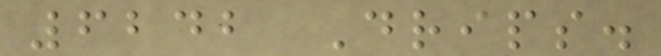6242 Drips.
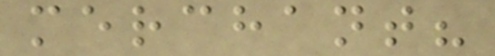merchant?
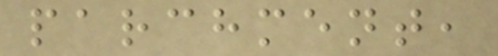parchment,
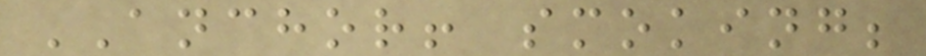ANCHOR! smoking;
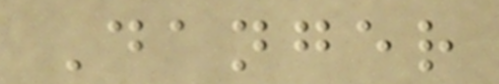Danger
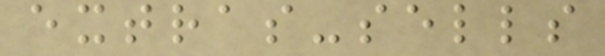extras-sells
